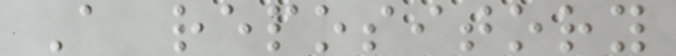A repository
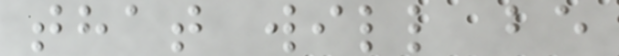that will be
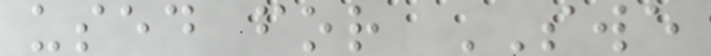used for SWE
